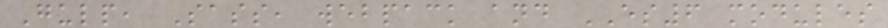Gulp, Sass, webpack and ES6 modules
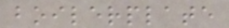boilerplate
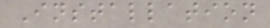Installation
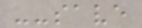--save
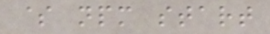$ npm start
